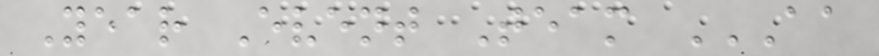Year Event Team AA
